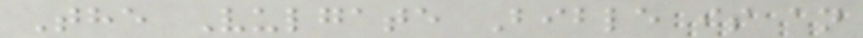The Vulgate Bible is an
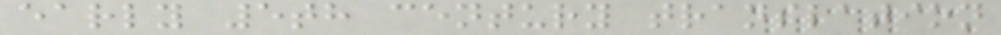early 5th century translation
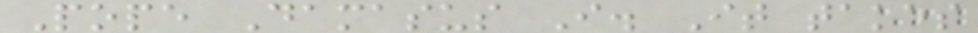Pope Damasus I. It takes
